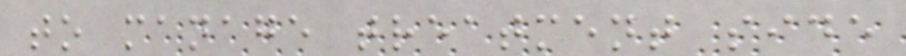to manage treatment side
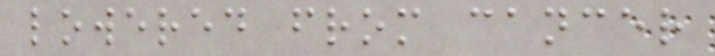lowered from cancer
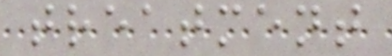treatment
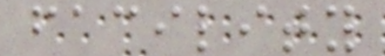facility
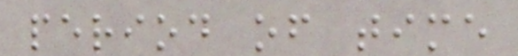period of time
